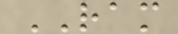RAM
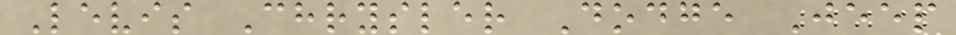Levis Chrysler Dodge Jeep
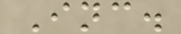Inc.
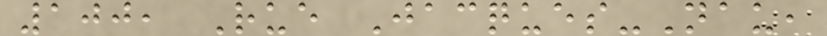100, Rue Jacques-Nau,
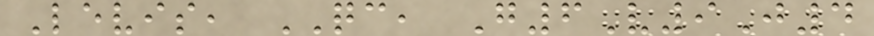Levis, QC, G6V9J4
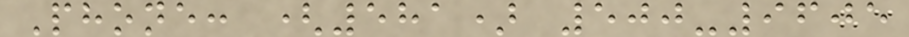Phone: (581) 500-9605
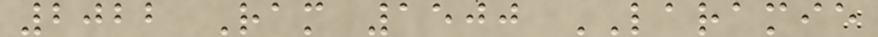2022 Ram 1500 LARAMIE
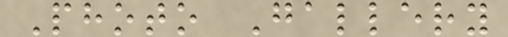Photo Gallery
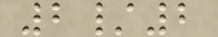2/2
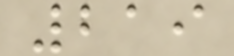219
